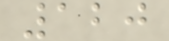120
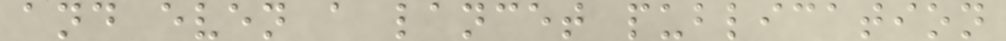and even a lancet publication
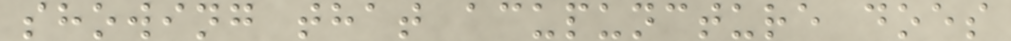showing that acupuncture does
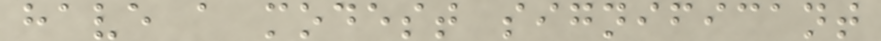have a modest significant
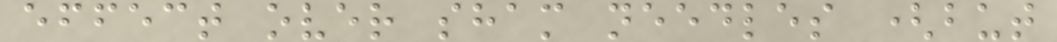effect over sham needles (but
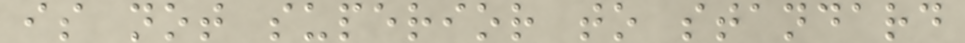is not superior to standard
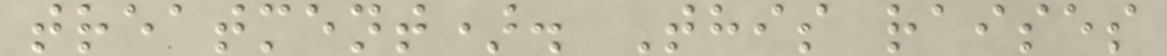treatment). This raises
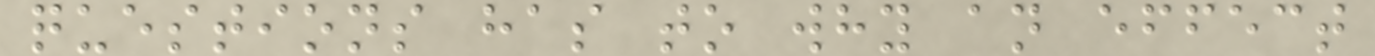questions has to why an effect
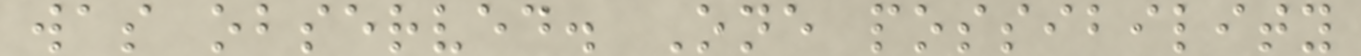was observed. One possibility
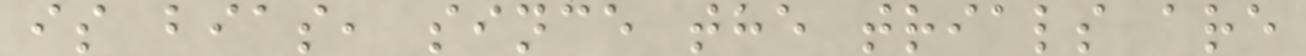is bias, since the trials are
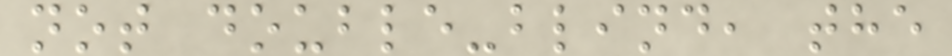not double-blind, the
